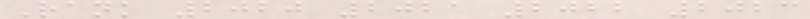Rank 2020 2021 2022 2023
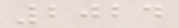2024
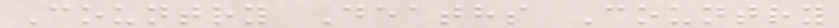Country Deaths Country
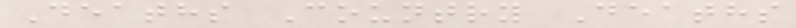Deaths Country Deaths
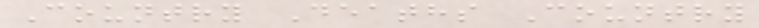Country Deaths Country
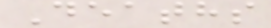Deaths
